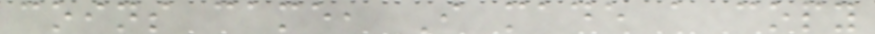coins came, I made a copy
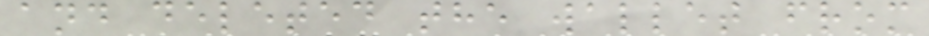and deleted the wallet from
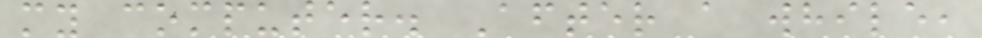my computer. After a while,
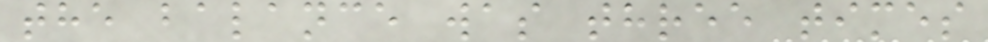the balance was three times
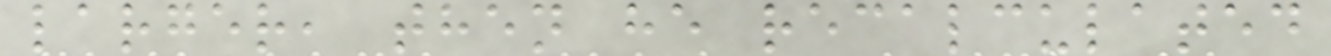larger, then he recalculated
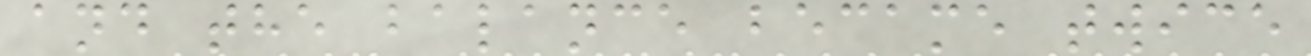and the balance became twice
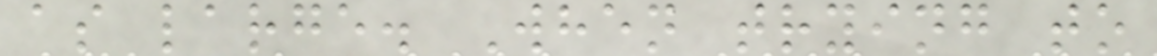as large. When trying to
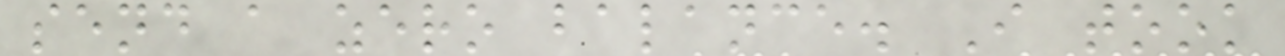send a zero balance. I took
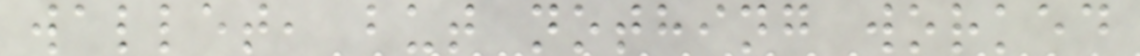wallet, but nothing worked
